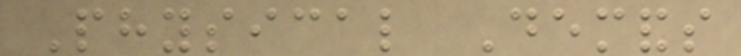Physical Demands
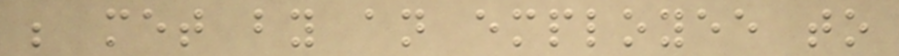be met by an employee to
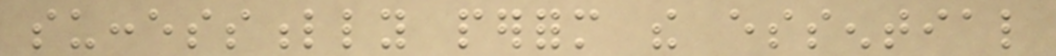successfully perform the essential
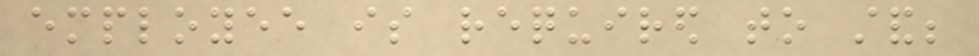employee is required to stand;
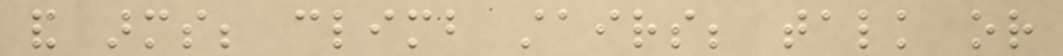and arms; climb stairs; talk or
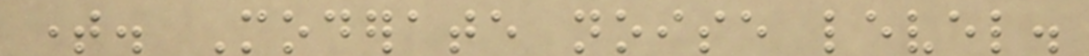time. Moderate noise level.
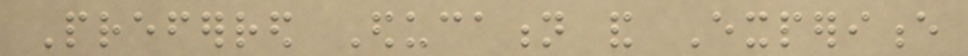Preferred Education and Experience
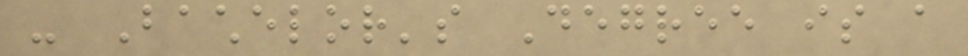- Bachelor's Degree is a
